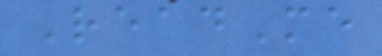ReadMe
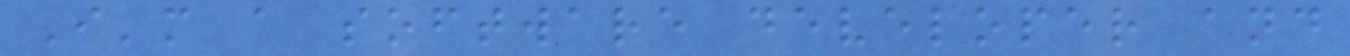I'm a software developer and
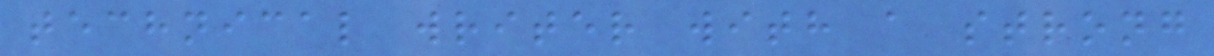technical writer with a strong
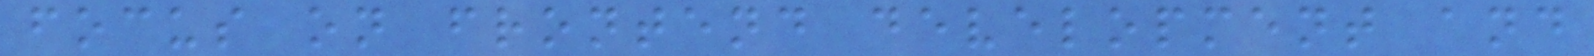focus on frontend development and
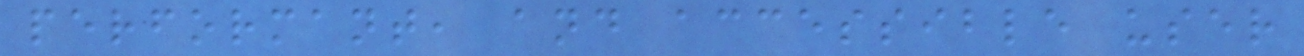performant, and accessible user
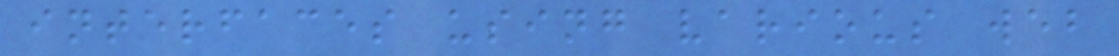interfaces using various web
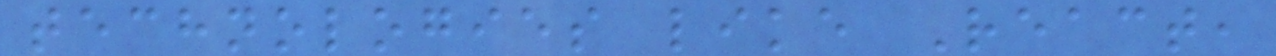technologies like React,
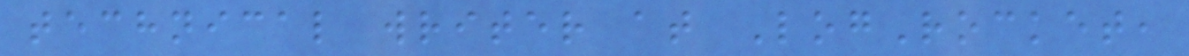technical writer at LogRocket,
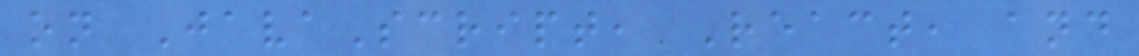on JavaScript, React, and
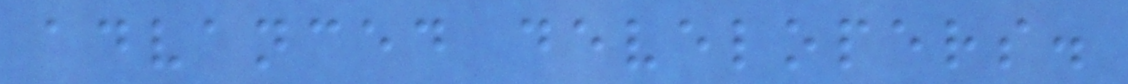advanced developers.
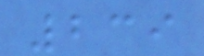239
